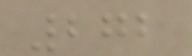272
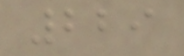229
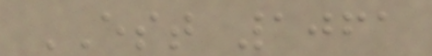EST 1061
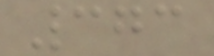373
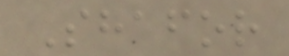Shafor
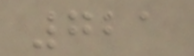721
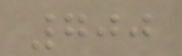700
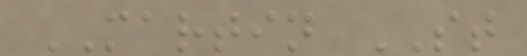MARTIN ST
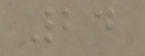24
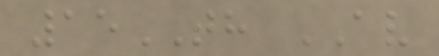15TH AV
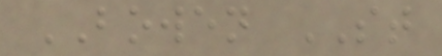BOWEN ST
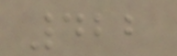422
